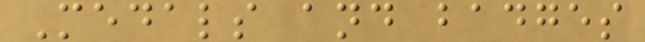Medals and badges
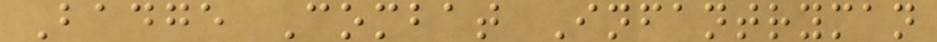Badge Combat Infantryman
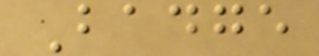Badge
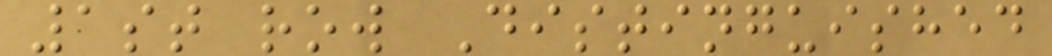1st row Distinguished
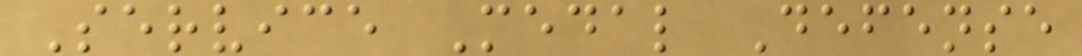Service Medal Defense
